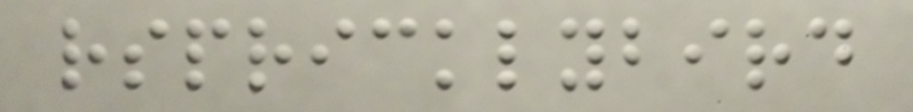rspricklybird
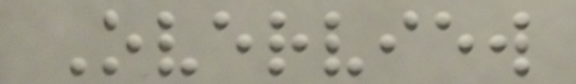Overview
